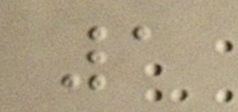1
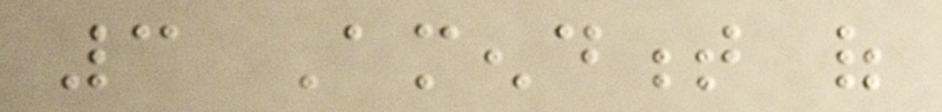3 Amendment of
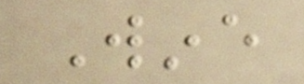Wine
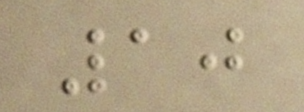10
